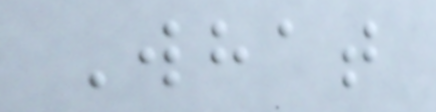What
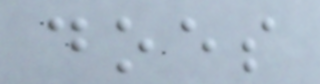does
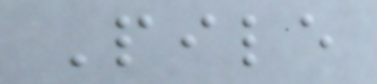Pile
